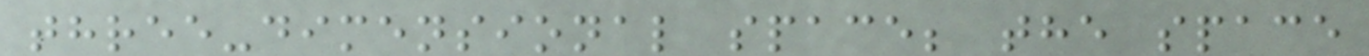three-dimensional space; the space
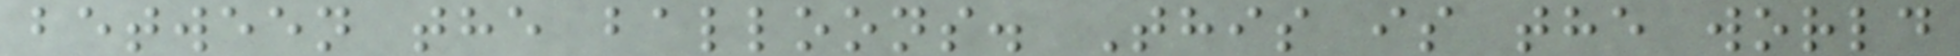between the balloons. This is the world
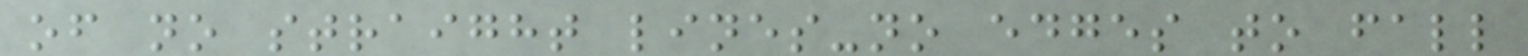of no straight lines-no edges to fall
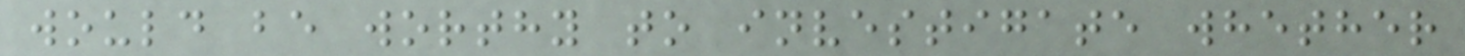would be worthy to investigate whether
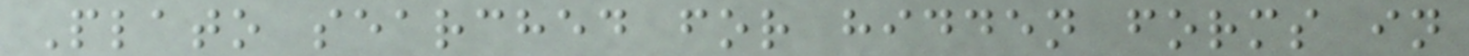Plato searched for hidden forms in
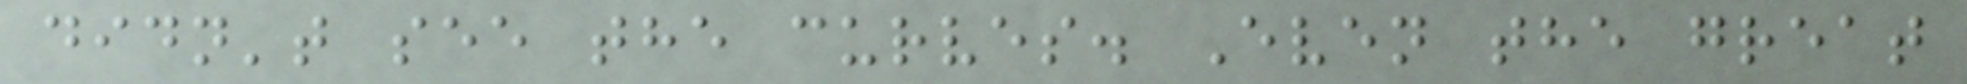didn't see the curves. Even the great
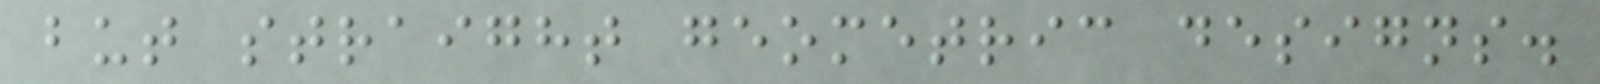but straight geometric designs.
